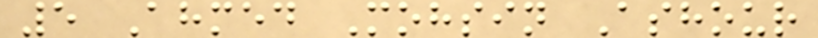5 Ahmed Mohsin Ashour
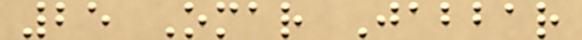25 Omar Jabbar
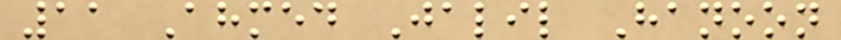11 Ahmed Jalil Hanoon
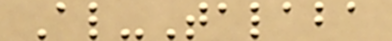Al-Talaba
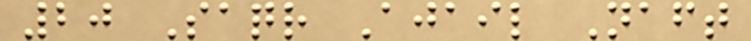20 Saqr Ajail Naft
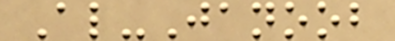Al-Janoob
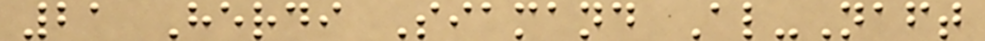21 Herdi Siamand Al-Naft
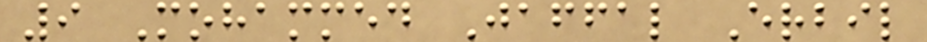9 Mohammed Jaffal Erbil
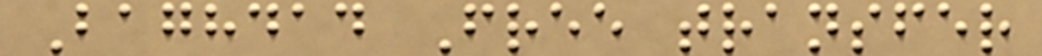Baghdad Free transfer
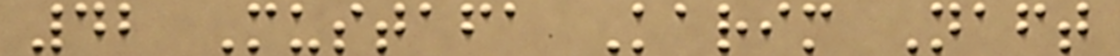42 Mustafa Karim Naft
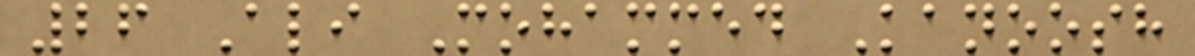26 Ali Mohammed Kanoosh
